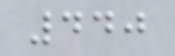440
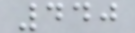440
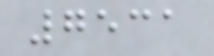7531
